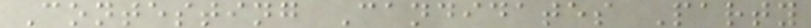Contesting Candidates Party
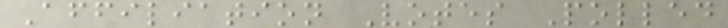Affiliation Votes Polled
